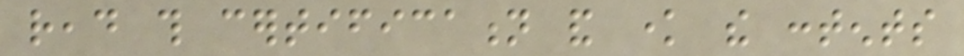read this certification and know the contents
